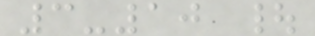3-10 |
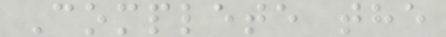Complete the
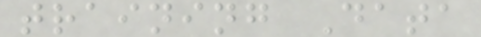training Data
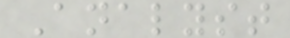Analyst
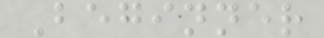Beginner
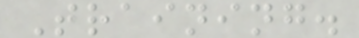Training.
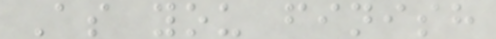As you finish
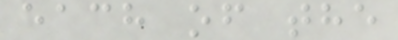each of the
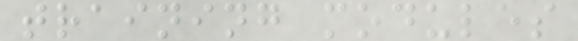training modules
